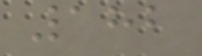182
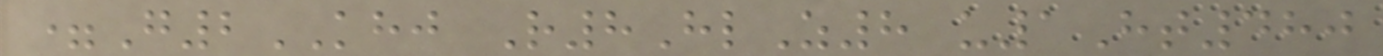=G2KHJ R8HlZ8 u1Ht480
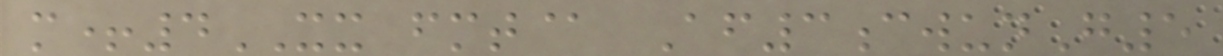m+4XX fmt@ Af3cwunG5
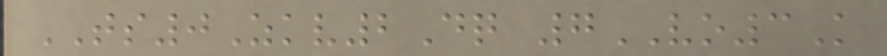TS0Zkv2Dq 7VO3K
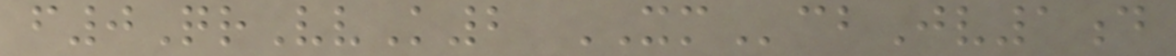f0QrVvK2 XMcbJv1d
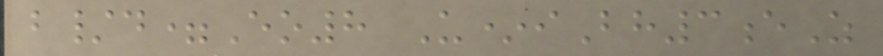b/d=Eo8 U*iBh3eZ
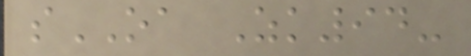sOA Zk94-
